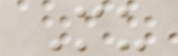Mu
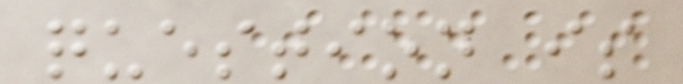question is
